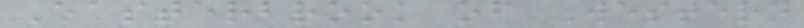Easterbrook of Western
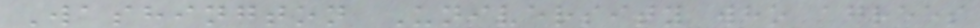Washington University who agrees
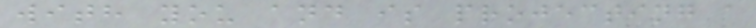with you and is projecting a
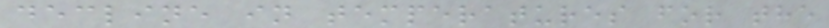decline in temperatures for the
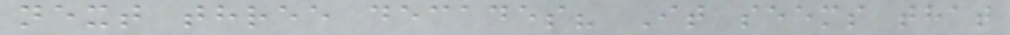next three decades? It seems that
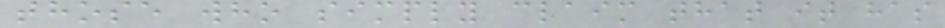those who simply claim that it has
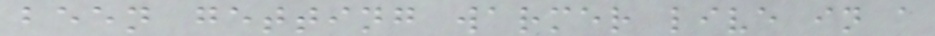been getting warmer live in a
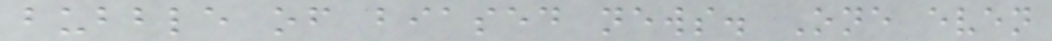bubble of biased news. One even
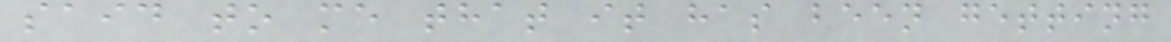said to me that it has been getting
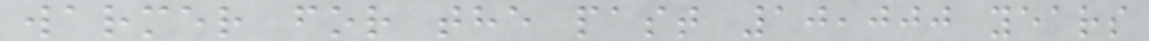warmer for the past 10,000 years
